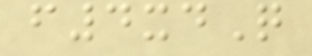f4xdQ
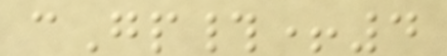cGp#+4
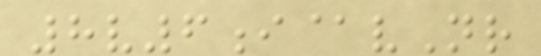8v6i@vNr
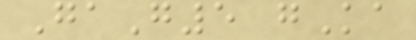GaG5 gKa
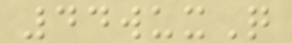44wuxQ
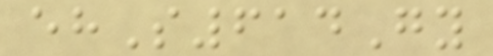ehS614Gy
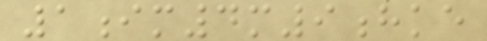1im4m9hke
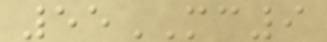55MC9
